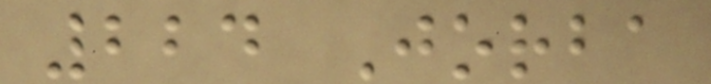224 Jorba
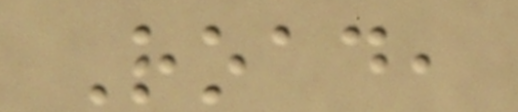Road,
